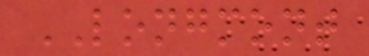LONGMONT
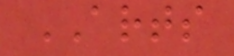ARTS
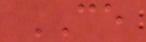CE
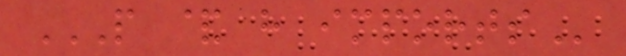P & H IMPORTS
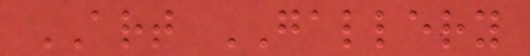ART GALLERY
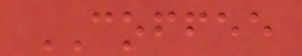COFFEE
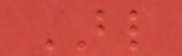BL
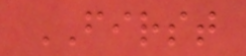FIRST
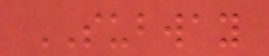SUBWAY
